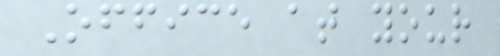Office at your
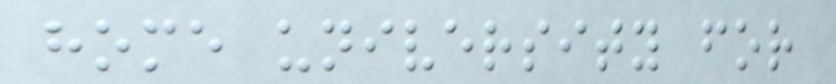home university for
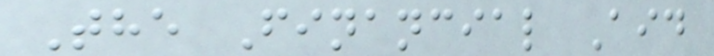The Financial Aid
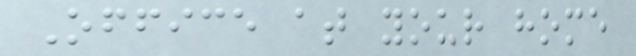Office at your home
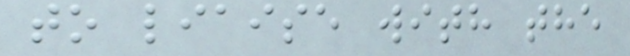to liaise with the
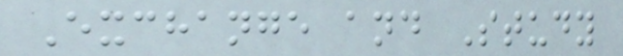Exchange and Study
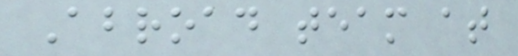Abroad team at
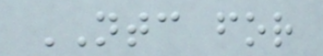NTC for
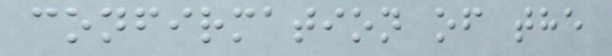confirmation of the
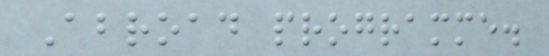Abroad programme.
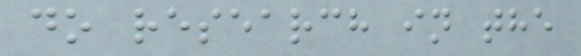do research in the
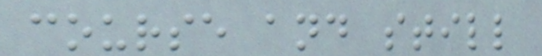course and still
